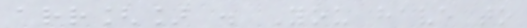arr[] . You have to
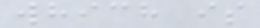which is
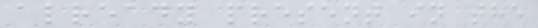already present in the
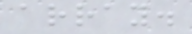array.
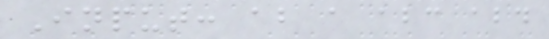Input: ab a abc abd
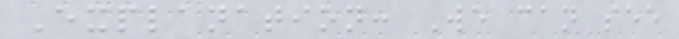Explanation: We can see
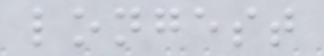longest
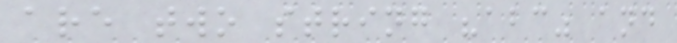are two string "abc" and
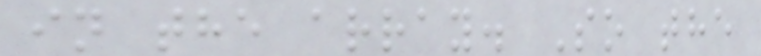in the array. So the
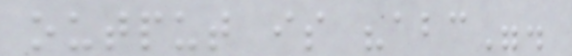output is "abc".
